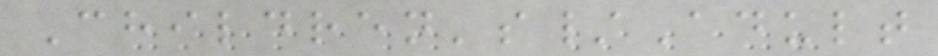Children's/Adult
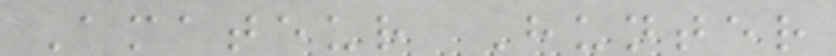Amateur Hunter
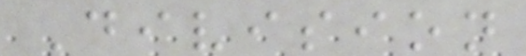Division
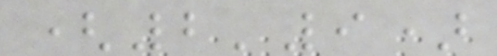(2'9)
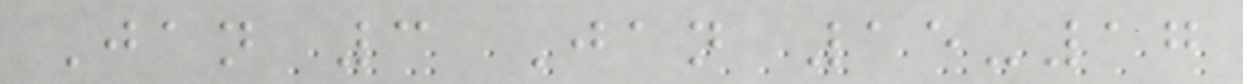Jan 3 Jan 15-17
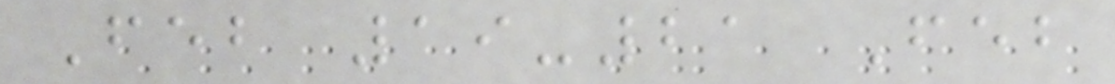Feb 19-21 Feb
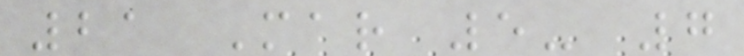21 Mar 5- 7
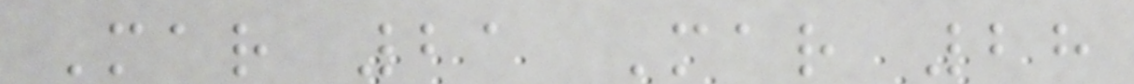Mar 21 Mar 28
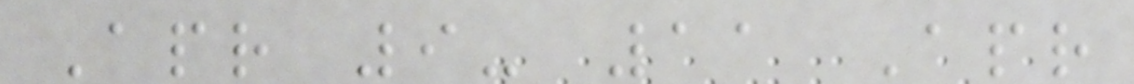Apr 9- 11 Apr
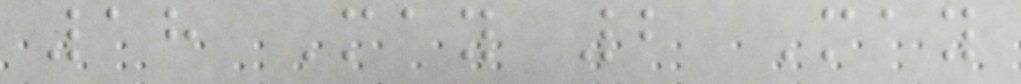18 May 2 May
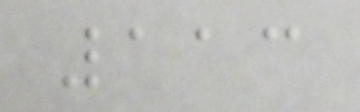113
